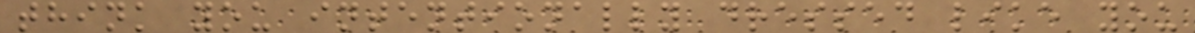think you intentionally dressed like you
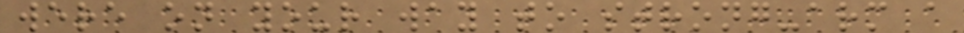were on your way to strong-arm a
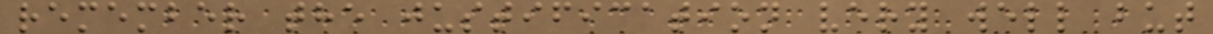remember the justification very well but
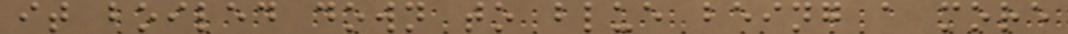it boiled down to blue being a more
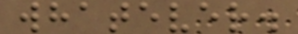whatever.
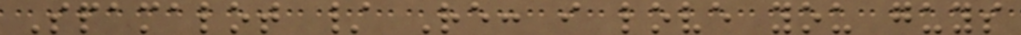Spamalot / Re: i love you guys
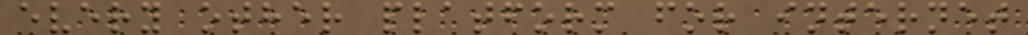every other platform for internet
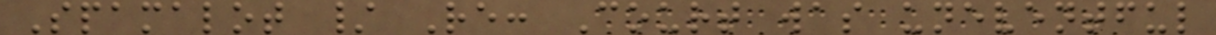Spamalot / Re: Court was uneventful
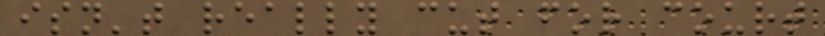isn't really cut for court
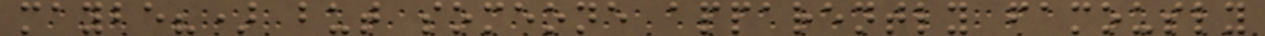maybe?) but someone apparently famously
